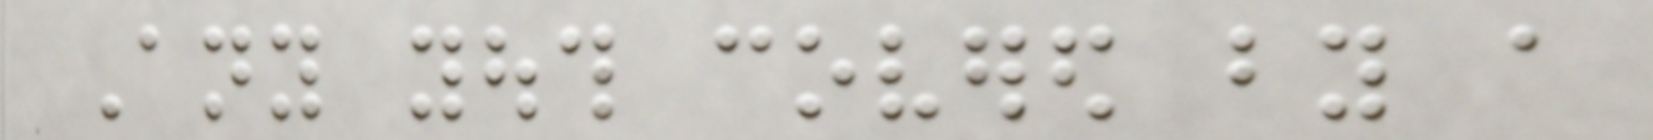Any youth covered by a
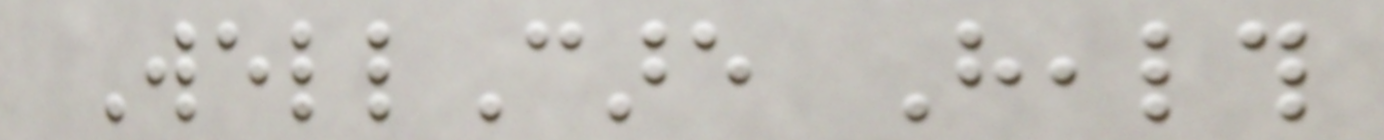WellCare Health
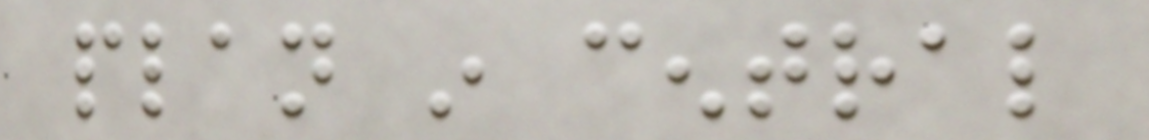plan in central
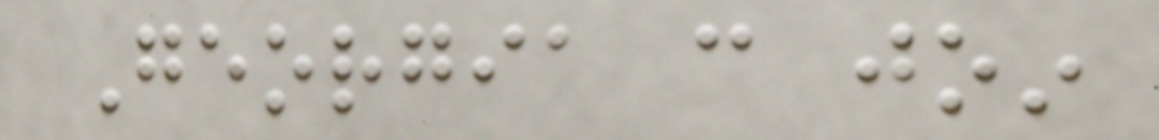Georgia can join
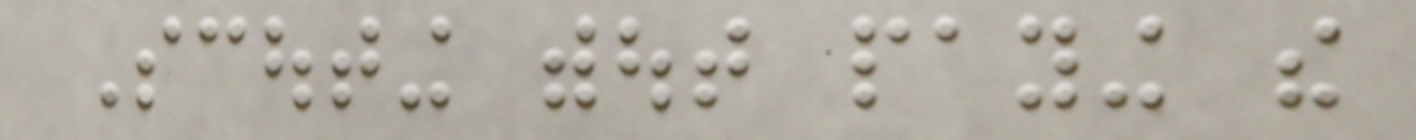Scouting without paying the
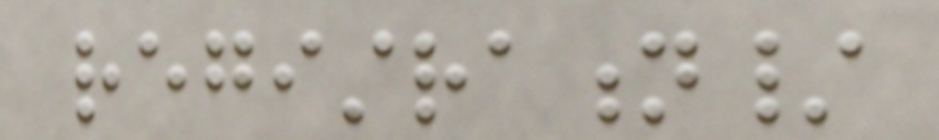registration/
